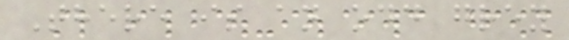There is an odd grey
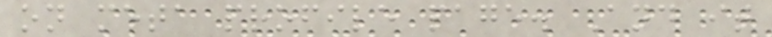on meta profile page. And it
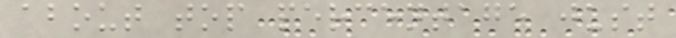about top percentage just
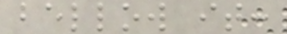bellow it:
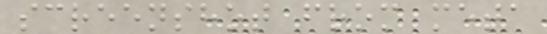screenshot from meta
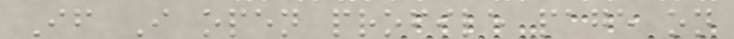If I open profile page on
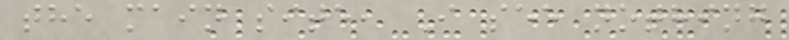the main site, I see nothing
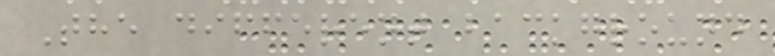The different background
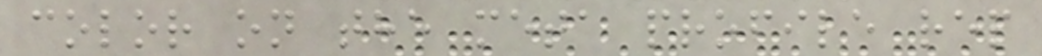color on the meta profile rep
